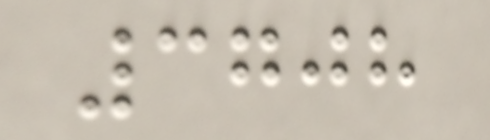3708
